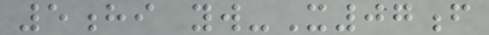5hi yw-X07f
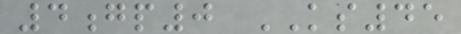4gp0 KS45
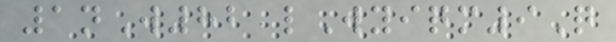1nW82 lWyiqm9Q
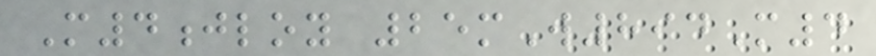M4jloy 25mW894M4
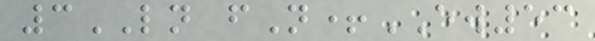3LN fN+EW53
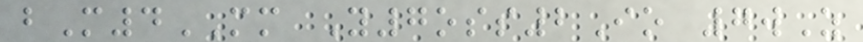bM4MM Y7oss2Io 7wZ
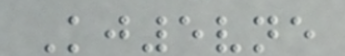Kj5vne
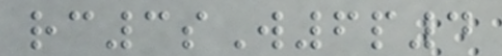rc3sW6p4
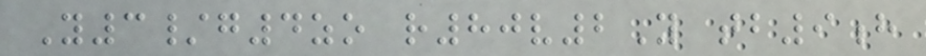Y3/g4zo r80v2Y tb9h
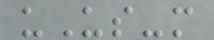uUs-m
